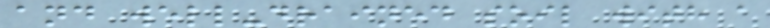and well-drained soil with a
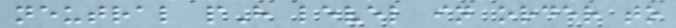neutral pH level in order to
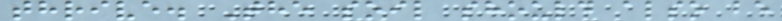thrive. The soil should also be
